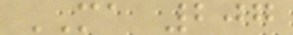MA 207
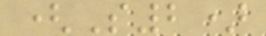(S2)
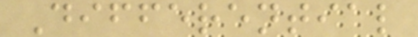Differential
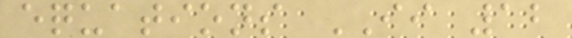equations II 12
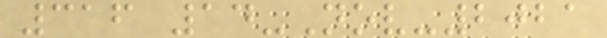316 14-Nov-2021
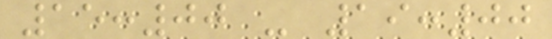15:00 - 19:00
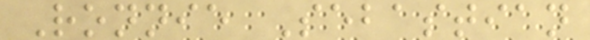Ronnie Sebastian
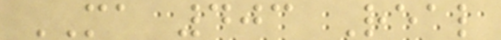MA 403 Real
